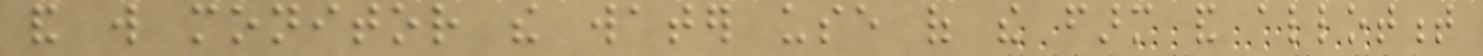and will monitor the water use of the farm and allotment
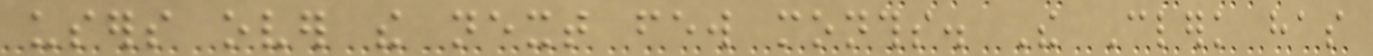users over the next few months. The Clerk has
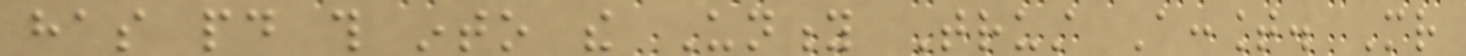has paid this into the Unity Trust Account. Mr
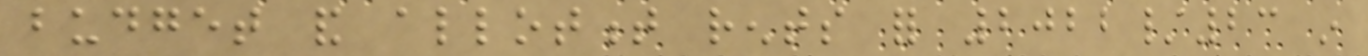budget and allotment rents for 2022/23 in
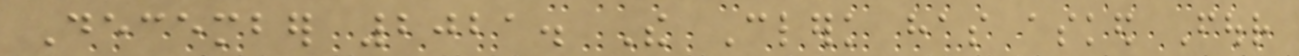December 2021. The Clerk has asked Four
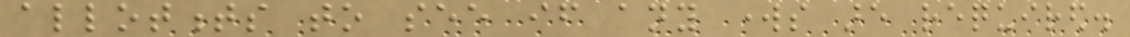allotments to see if any works are required.
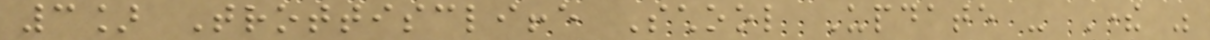3] Trottiscliffe School Update - There was
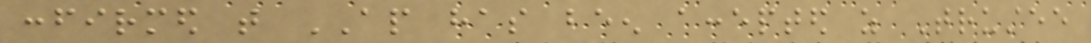confirmed that AP has been accepted as Trustee
